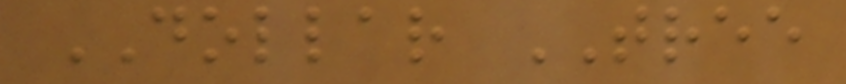DOLLAR TREE
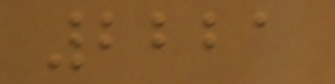2221
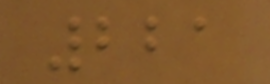221
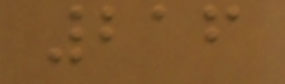216
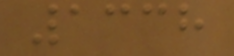1338
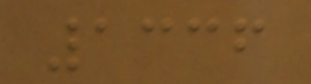1336
